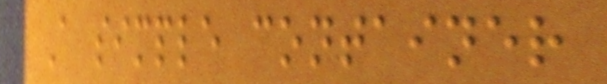A simple container
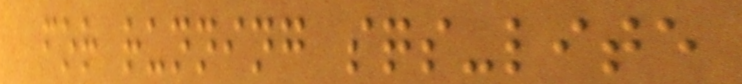for running sqs-lite
